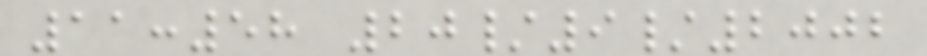11:58 20/9/2002
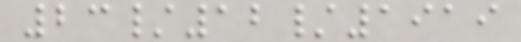23/12/1919
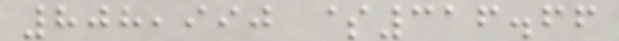808,990 $316.66
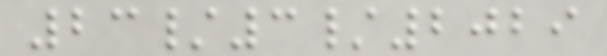23/3/2029
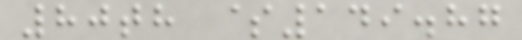80th $149.87
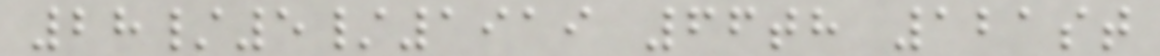28/5/1919 66th 121st
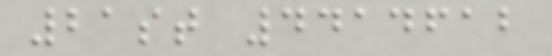21st 4414612
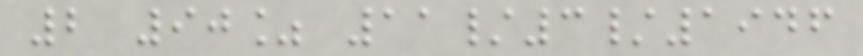2 90% 11/3/1946
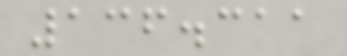136.311
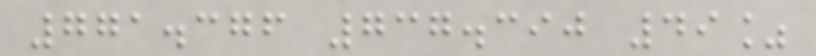771.376 737.390 49%
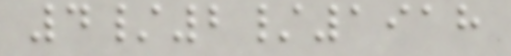4/2/1918
